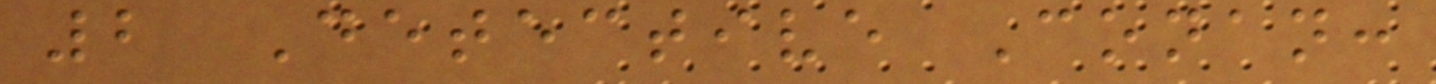2 Detective Conan:
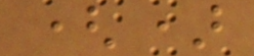()
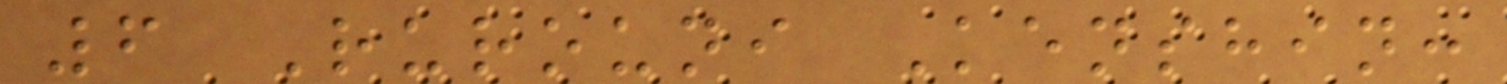6 Rurouni Kenshin:
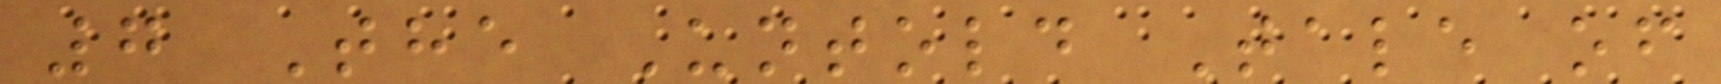7 The Untold Tale of
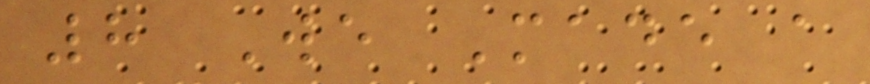8 We Made a
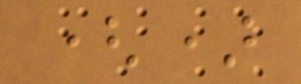()
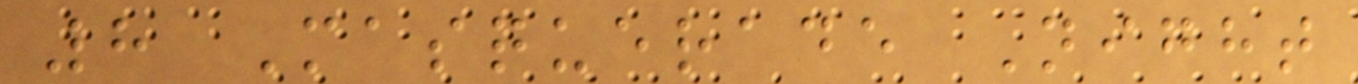8 Masquerade Night
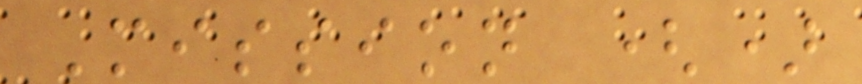Mission ()
